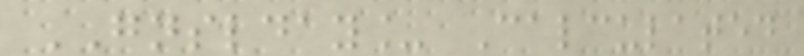GNSLDAY_ Calculated
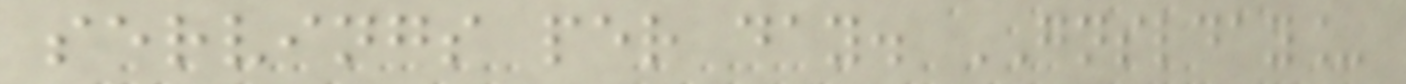servings per day. GNSLDAY_
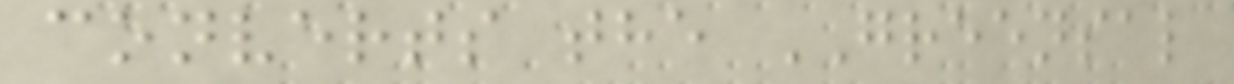converts the GREENSAL
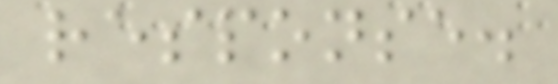response.
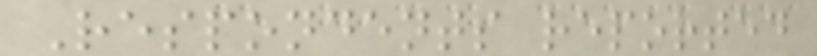Respondents reported
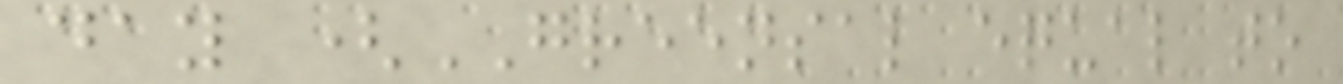day (GREENSAL equal to
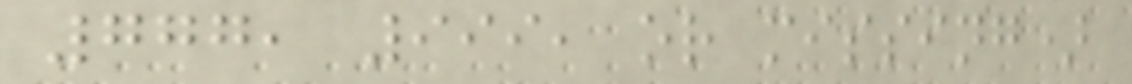777, 999, or missing)
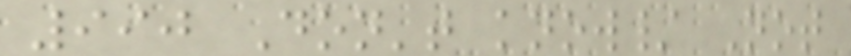990 Don't know/ Not
